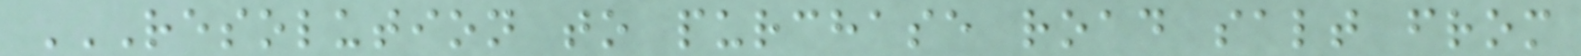RESOLUTION TO PURCHASE ROAD SALT FROM
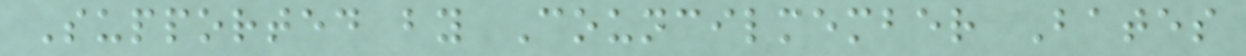Supported by Councilmember Bates
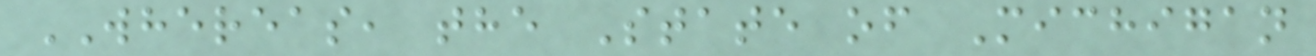WHEREAS, the State of Michigan
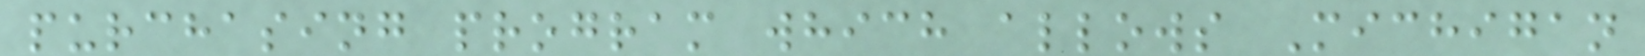purchasing program which allows Michigan
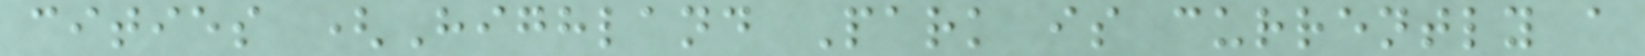cities (Highland Park is currently a
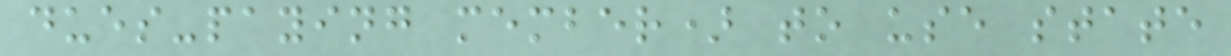dues-paying member) to use state
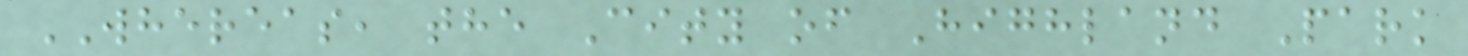WHEREAS, the City of Highland Park
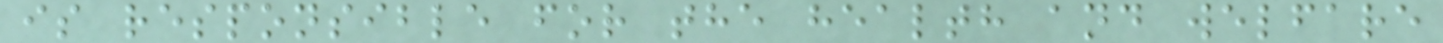is responsible for the health and welfare
